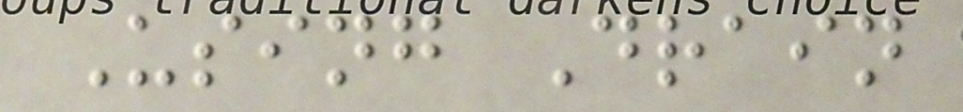Using Drain
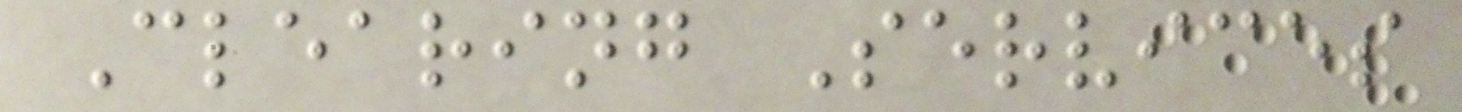Clearing Services
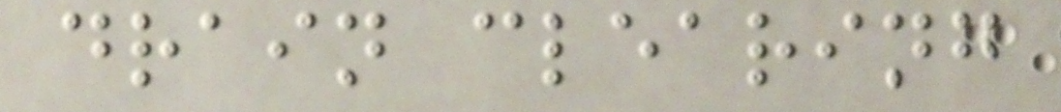drain clearing
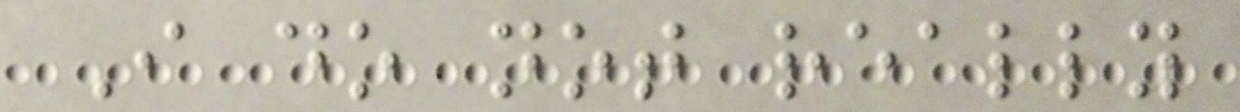I do not really
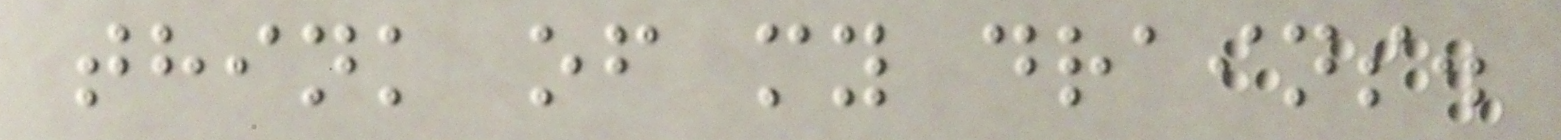think of my drains.
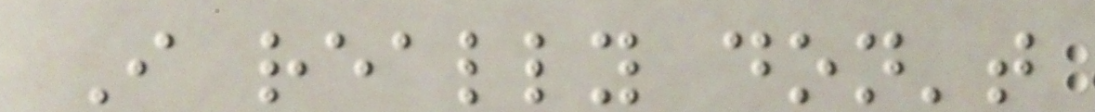I really don't
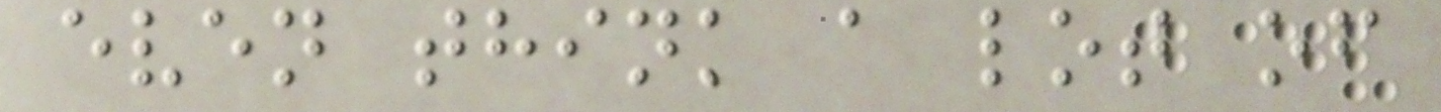even think a lot of
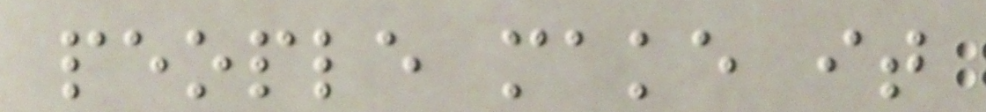people make it
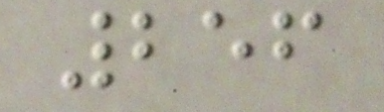256
